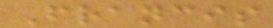Francis
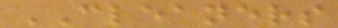CLEANERS
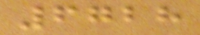6728
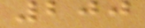200
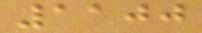1100
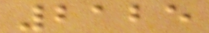2125
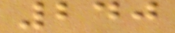240
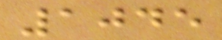1045
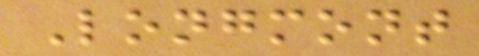Longmont
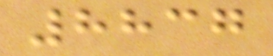8837
